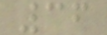36
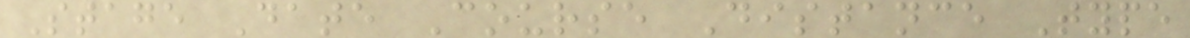Stage Date Course Distance Type
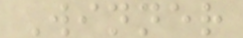Winner
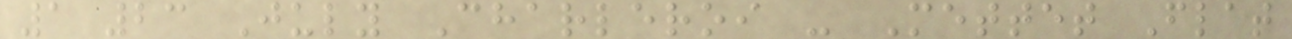1 23 July Charleroi - Mettet Flat
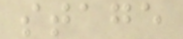stage
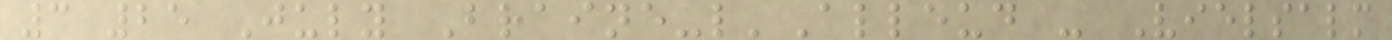3 25 July Braine-l'Alleud - Vielsalm
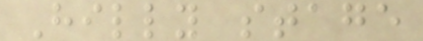Hilly stage
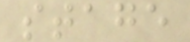stage
